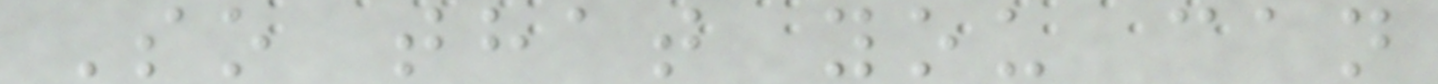So that you can
